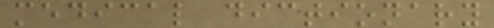medical dictionary
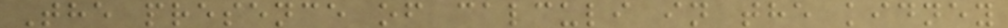The presence of calculi in the kidney
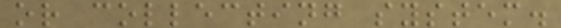or collecting system.
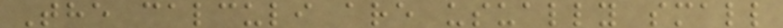The calculi are usually small
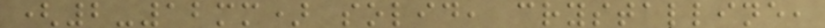(2-12mm) solid, crystalline,
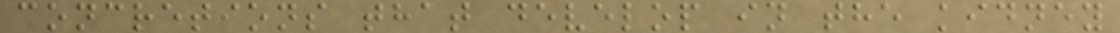concretions that develop in the kidney
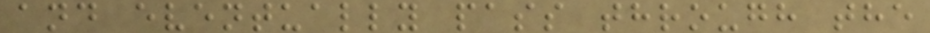and eventually pass through the
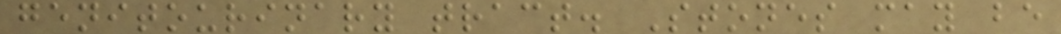genitourinary tract. Stones may be
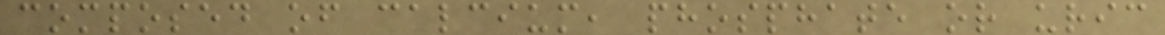composed of calcium, phosphate or uric
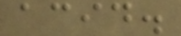acid.
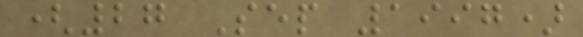(27 Sep 1997)
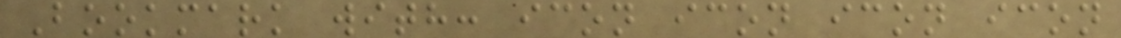Bookmark with: icon icon icon icon
